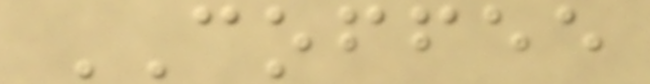COFFEE
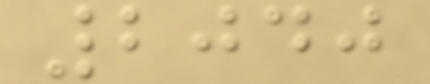2040
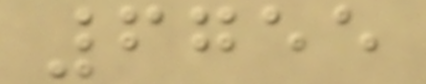6755
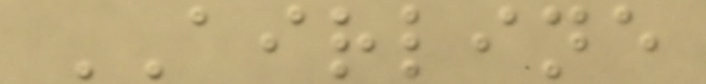AIRLINE
